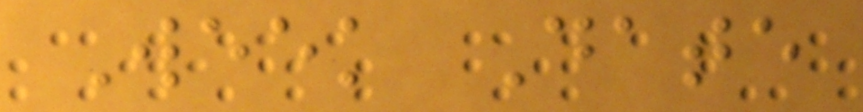Week Date
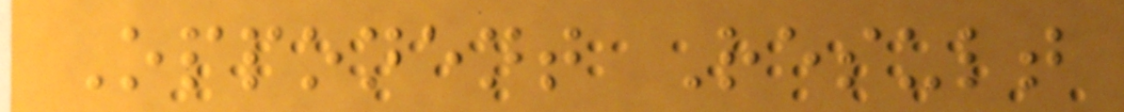Opponent Result
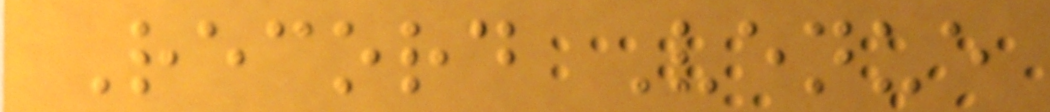Record Venue
